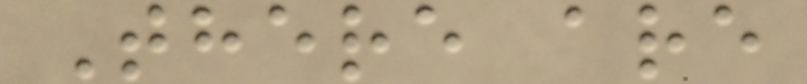There are
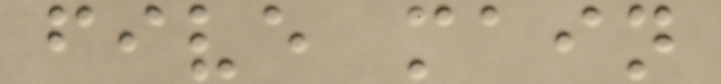five main
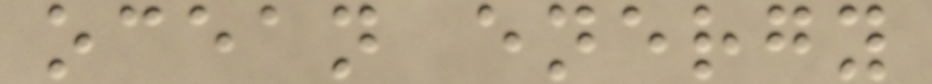ocean energy
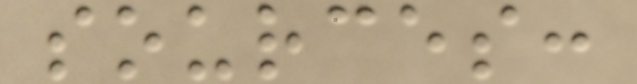sources:
